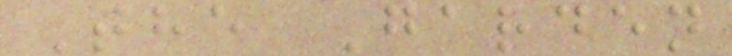The Garden
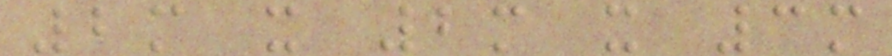2m x 2m x 3m
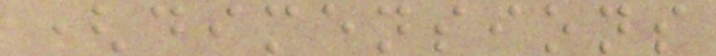(dimensions
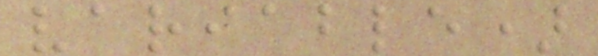variable)
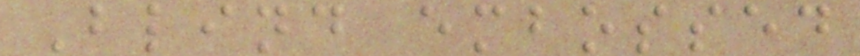Blind embossed
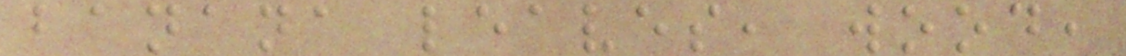banana leaves, wood,
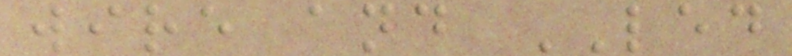wire and LED
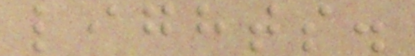lights.
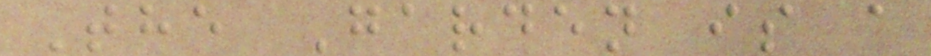The Garden is a
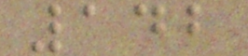142
